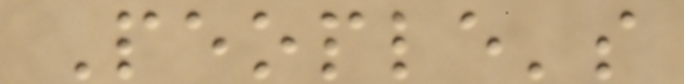People's
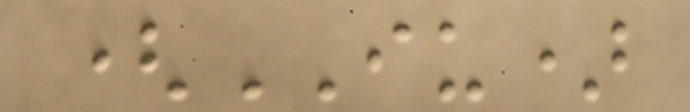(IU)
